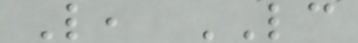L, LC
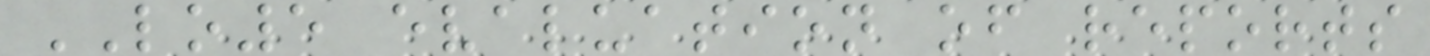LO5 evaluation of reports
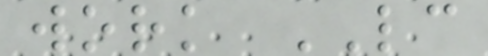work LC
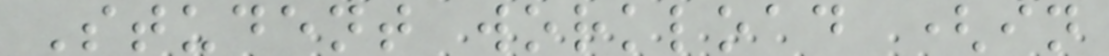Student workload (in
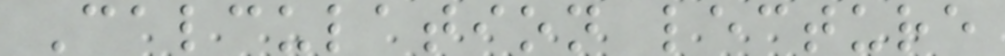Calculation lecture
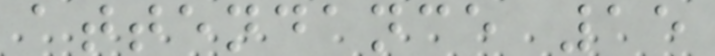attendance 15
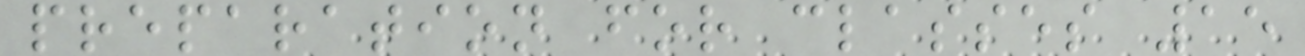preparation for classes 15
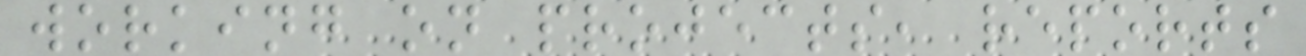working on projects, reports
